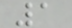1
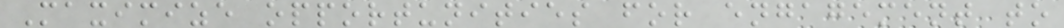Maximize opportunities for engagement to
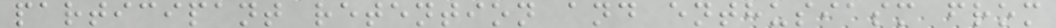participant retention and enthusiasm from
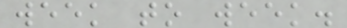week to week.
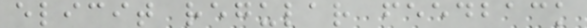elicit regular feedback
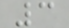3
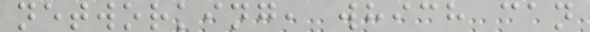networking, which can
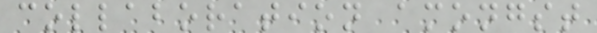collaboration amongst
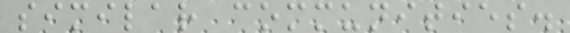similar communities.
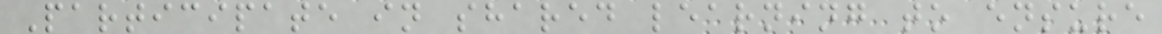Participate in shared learning to ensure
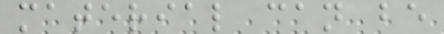material can be
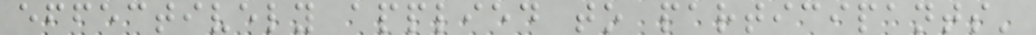effectively applied to participants'
